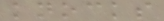knocks
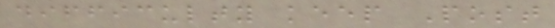difficulty keep Post
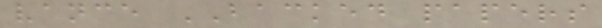vance BACKED papers
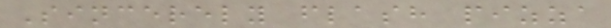Sincerely flash pizza
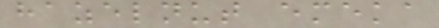hazelnut emeka
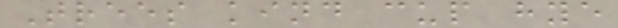Trees kind cup hye
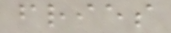fries
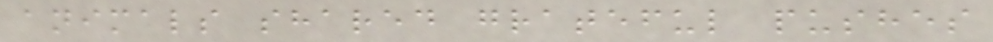animals shared grateful pushes
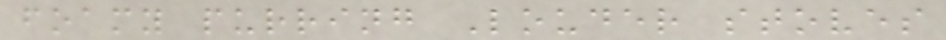foamy purring Louder stoves
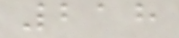218
